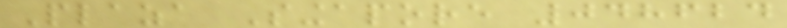Plaza Singapore 048624
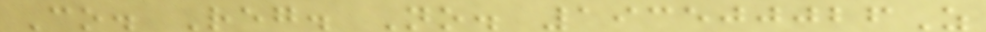Co. Reg. No. 193500026Z
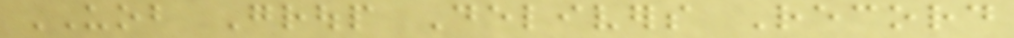UOB Group Delivers Record
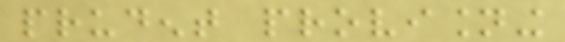prudent provisioning
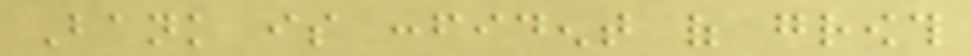Bank is confident of growth
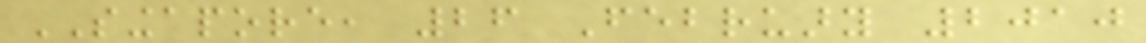SINGAPORE, 26 February 2010
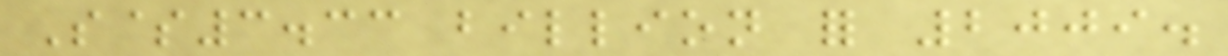S$3.33 billion for 2009.
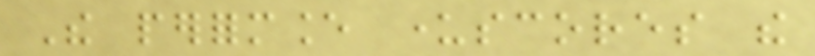The performance underscores the
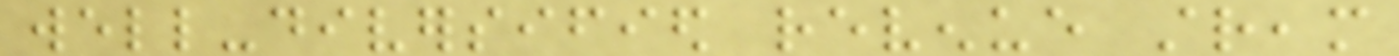well-diversified revenue stream
